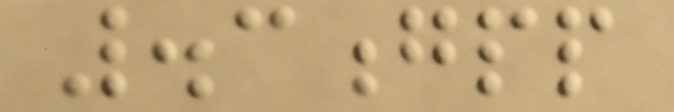.3gpp
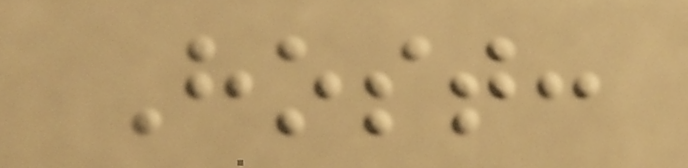Host:
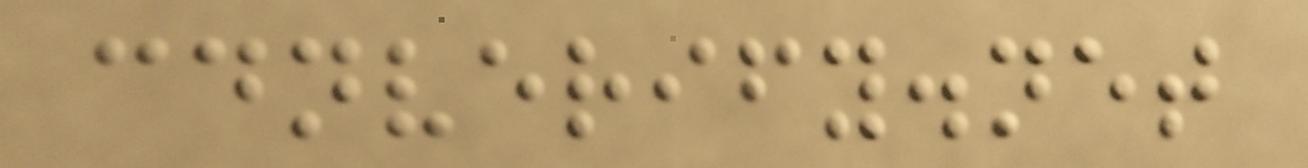cdnverify.net
